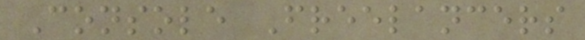Console Freelancers
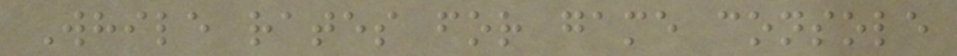While rates for game console
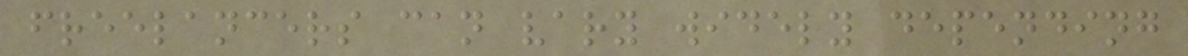freelancers can vary widely depending
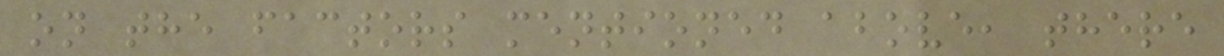on the factors mentioned above, there
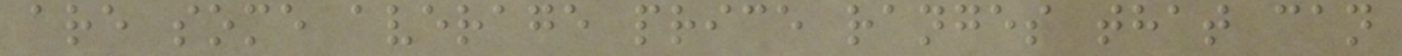are some average price ranges that can
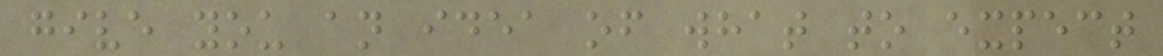give you an idea of what to expect
